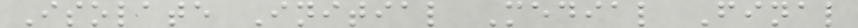Isolate Initial Medial Final
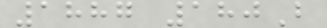1887 180B
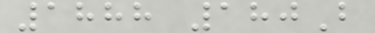1888 180B
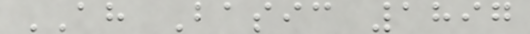AH Basic 1897
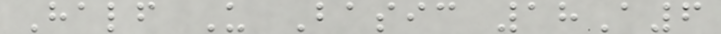Half U Basic 18A6
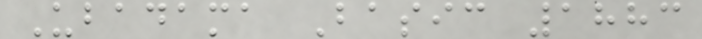Ubadama Basic 1883
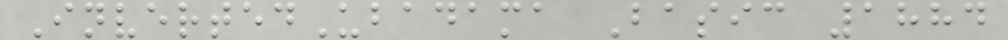InvertedUbadama Basic 1884
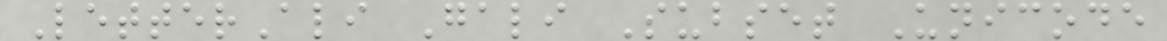LetterAli Gali Subset Unicode
